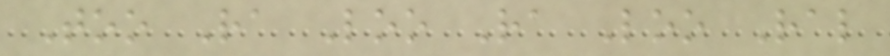Too Ra Loo Ra Loo Ral
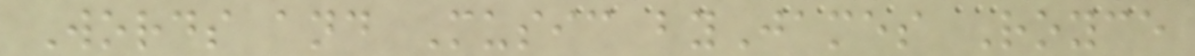Words and Music byJames Royce
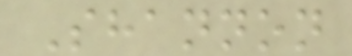Shannon
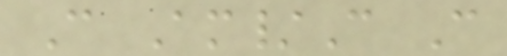C Am/C C
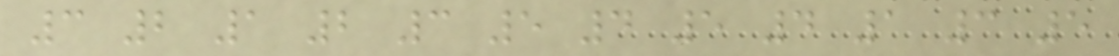3 2 1 2 3 5 4 5 4 1 3 5
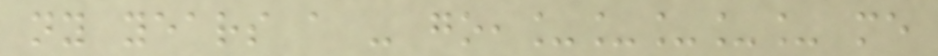ny years a - go,_____ me
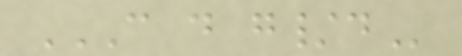C D G/D
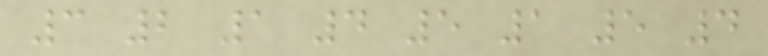3 2 1 4 5 1 5 4
